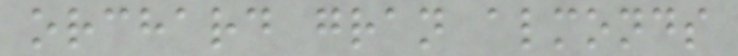orchard gran almonds
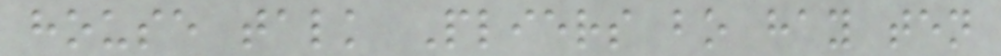house talk Pliers bo hay ten
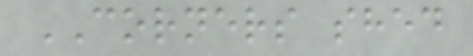CORNERS shed
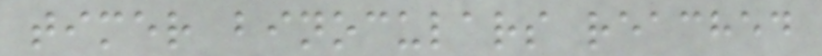timer binoculars reached
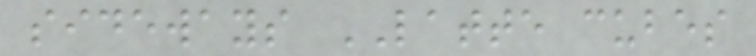sideways LATTE cubes
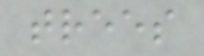trees
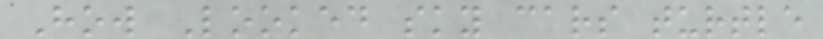How Looked sky cars turtle
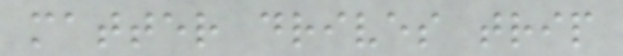matter drives trip
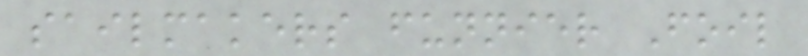sailmakers funnier Foil
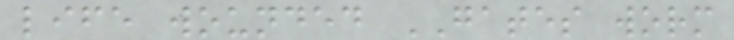life wounded GATES worm
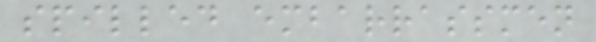spilled embarrassmen
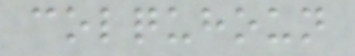colquhoun
